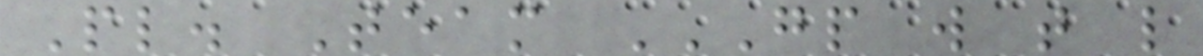Pl. Team GP W T L
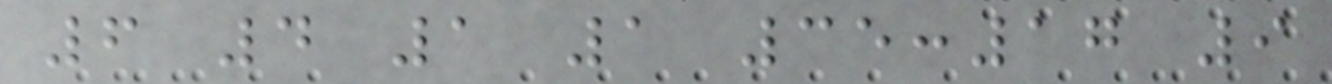6 4 1 1 35:17 9
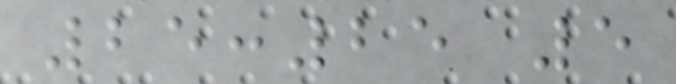25:25 5
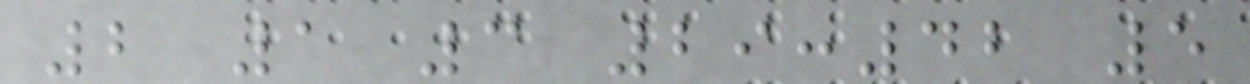2 1 3 29:42 5
